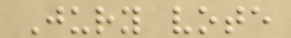Jury vote
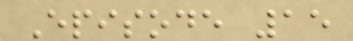Episode 15
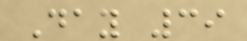Day 39
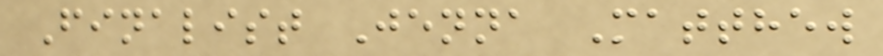Finalist Jenna Matthew
